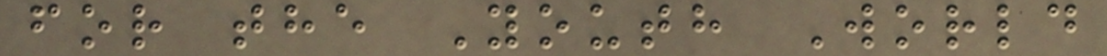for the Youth World
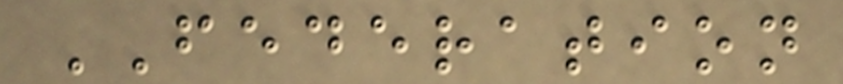FEDERATION
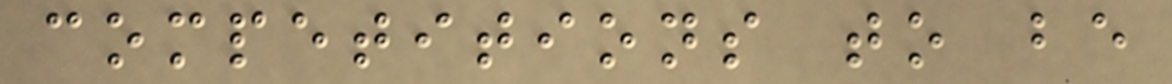competitions to be
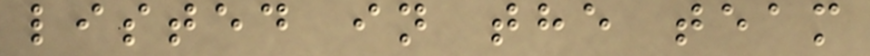listed in the team
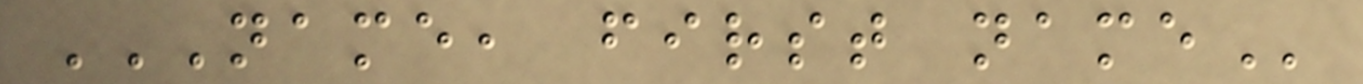NAME, FIRST NAME
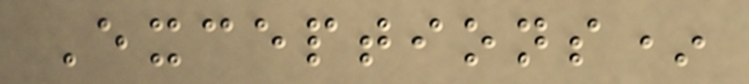Exceptions*
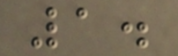1.
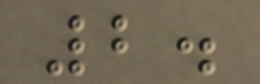2.
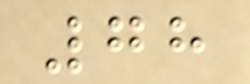78
